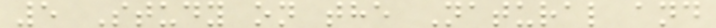5 Study on the Natural and
